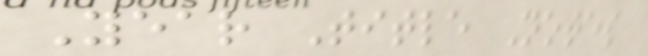Year Title Notes
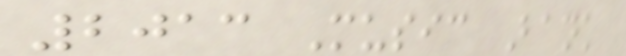2013 Music Bank
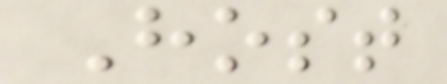Host
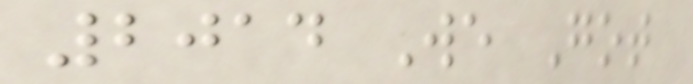2014 We Got
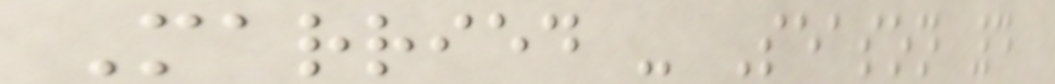Married - Season 4
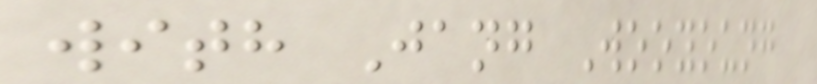with Jang Wooyoung
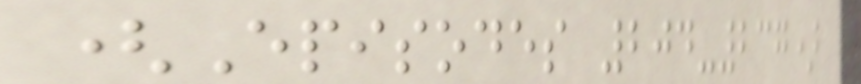(Episodes 204-237)
